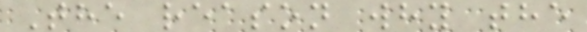The reason why the
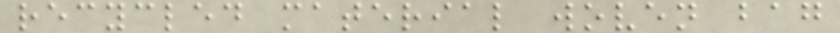recycled material woven bag
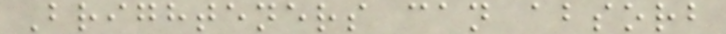Brighteners can absorb
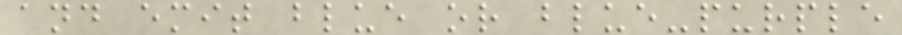and emit blue or blue-purple
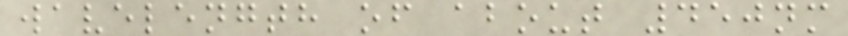wavelength of about 450nm
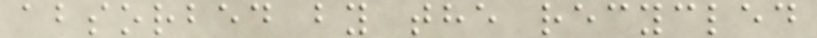absorbed by the recycled
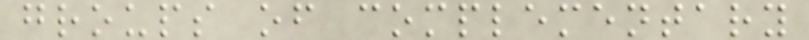groups of complementary
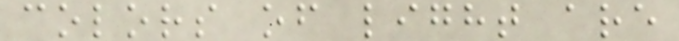colors of light are
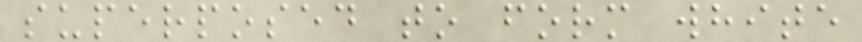superposed to form white
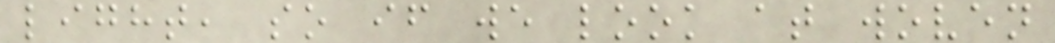light, so if we look at woven
